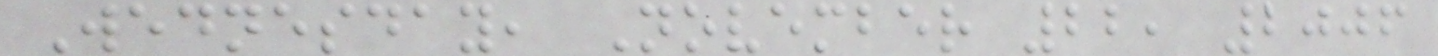Wednesday, November 22, 2006
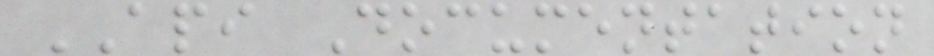API Documentation
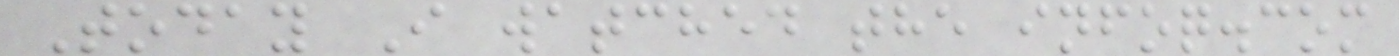Today I watched the infoq.com
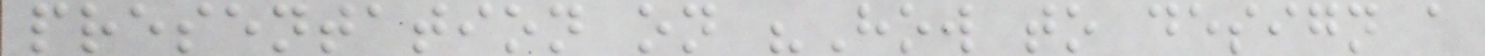presentation on "How to design a
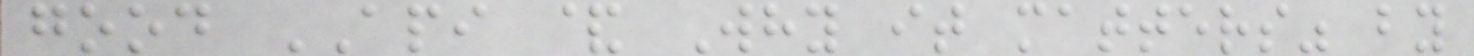good API & Why it matters" by
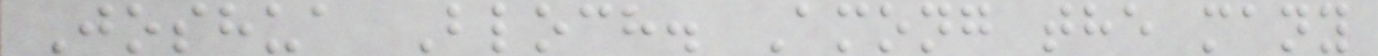Joshua Bloch. Among the many
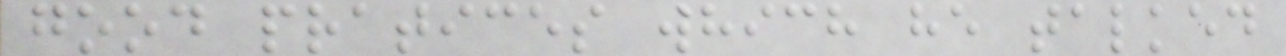good pratices which he talked
